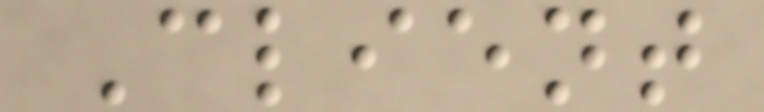Client
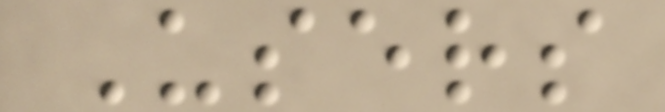Users
